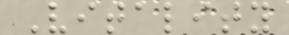Vitality
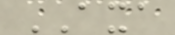AXA
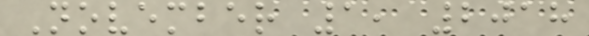November 1, 2018
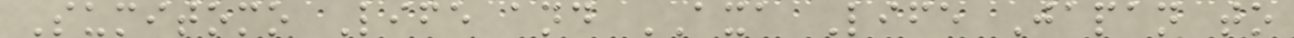Sumitomo Life and AXA Life Japan to
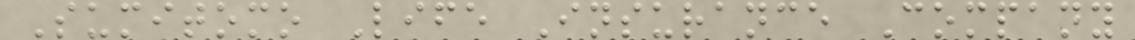Sumitomo Life Insurance Company
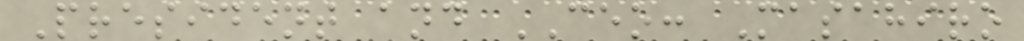President and CEO: Masahiro
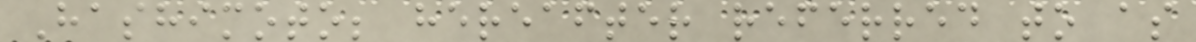Hashimoto; hereafter referred to as
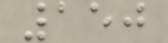150
